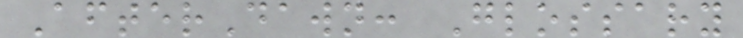AfterDawn: Glossary
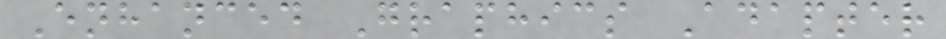Enhanced Graphics Adapter
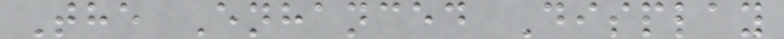The Enhanced Display
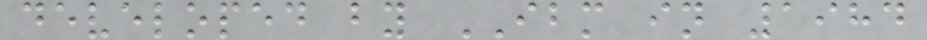developed by IBM in 1984
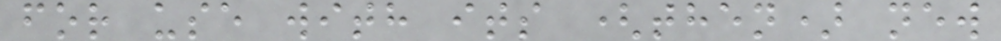for use with its (then) new
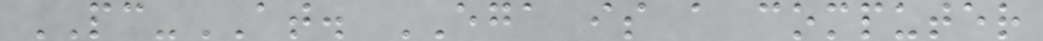PC-AT. EGA is a computer
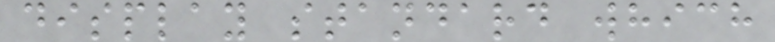display standard which
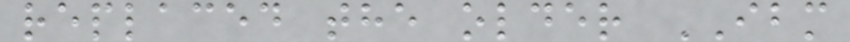replaced the older IBM
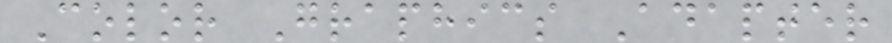Color Graphics Adapter
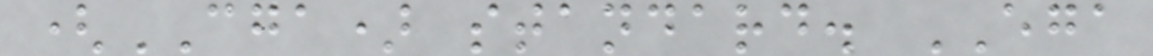(CGA) standard. EGA
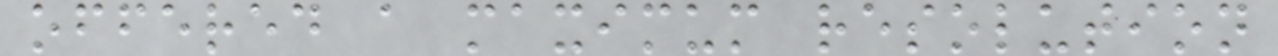offered a maximum resolution
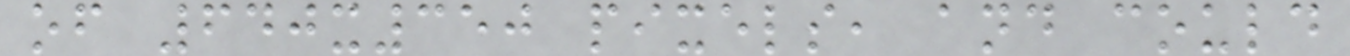of 640x350 pixels, and could
